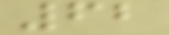62
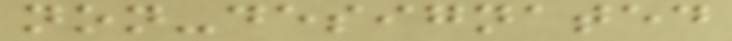non-designated
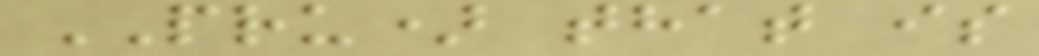PRU) that is
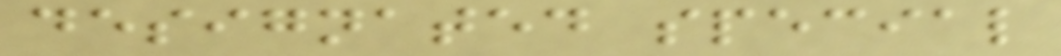designated special
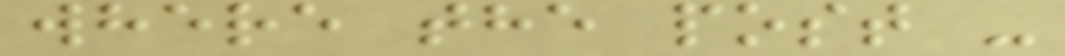where the post -
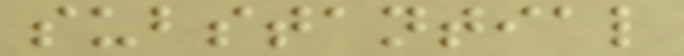substantial
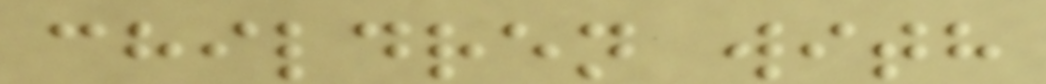children with
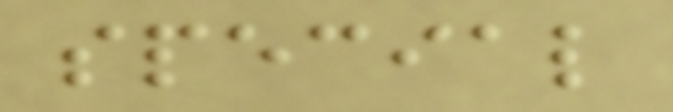special
